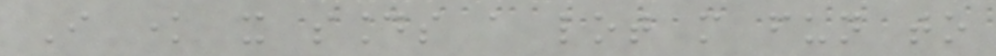I know it sounds a lot more fun to
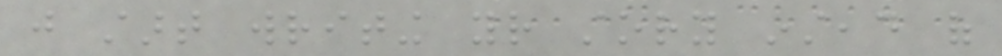just start writing your story instead of
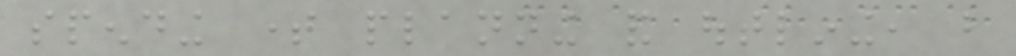spending time planning and outlining, but
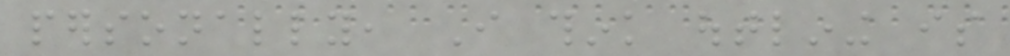personally, I think outlining is
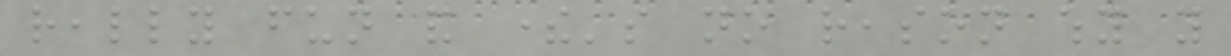really fun and there's no reason why you
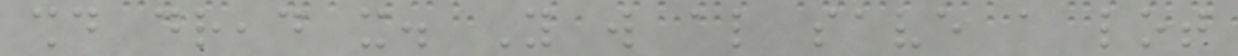should dread it. You will also save a lot
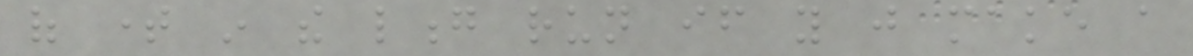of time in the long run if you just make a
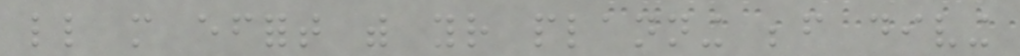little more effort with your planning before diving
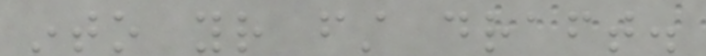into your first draft.
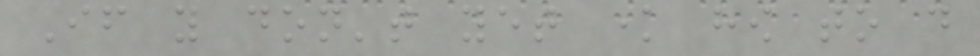If you don't yet know how to do
